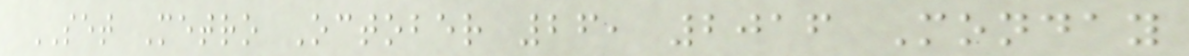SET Metro October 26, 2016 Monday
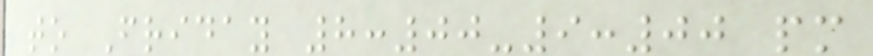to Friday 8:00-9:00 pm
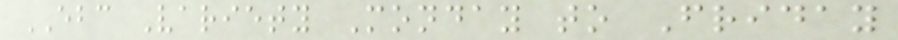EBC Variety Monday to Friday
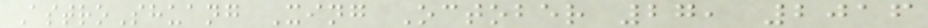AstroShuang Xing October 27, 2016
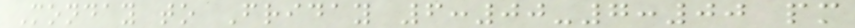Monday to Friday 6:00-7:00 pm
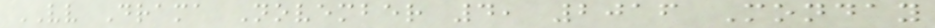VV Drama November 4, 2016 Monday
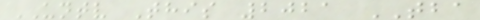UNTV This 2021 TBA
